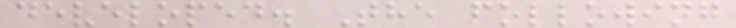developed. The following
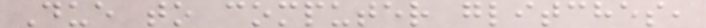Due to computer glitches,
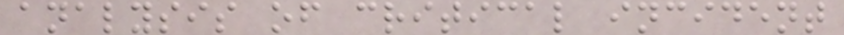analysis of critical incident
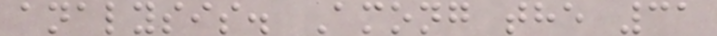analysis. Among the 31
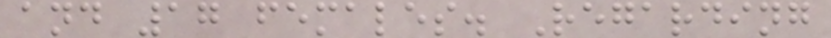and 17 females. Regarding
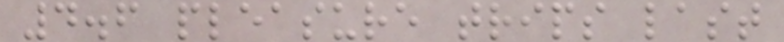4.6 pleasure trips last
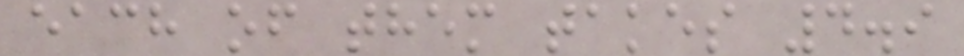each of them takes 4.9
